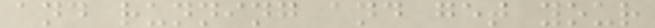and running and get your
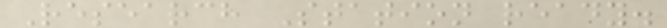Research Station ready.
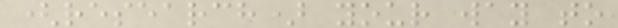(research) your way to
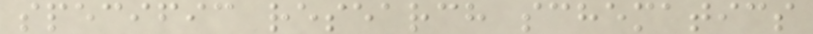specific research schematics
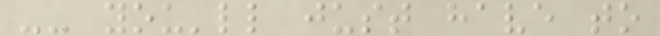-- you'll just have to
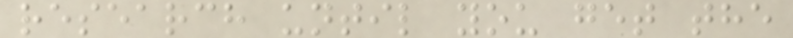research until you get the
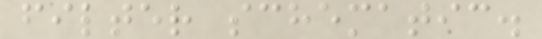filter schematic.
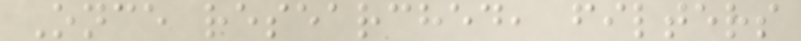Once researched, filters
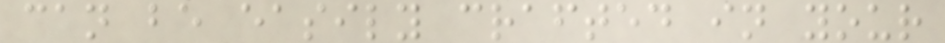can be easily crafted in your
